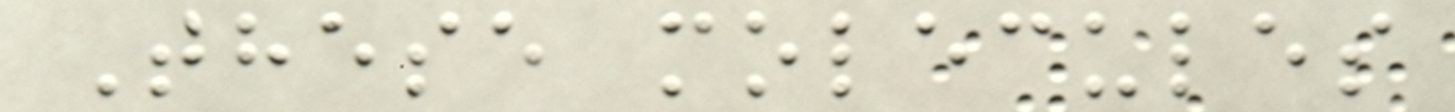These molecules
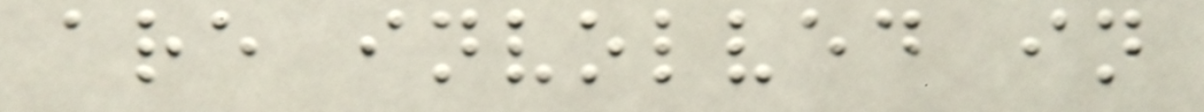are involved in
